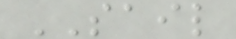SAIL
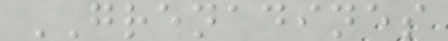GRENADINES
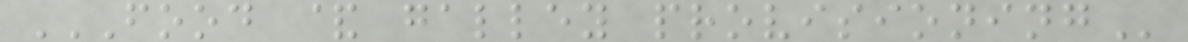FOOD & GALLEY PROVISIONING
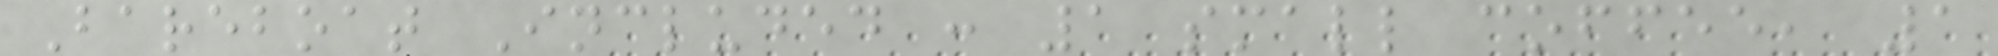Bareboat Included : 1 small coffee, 1
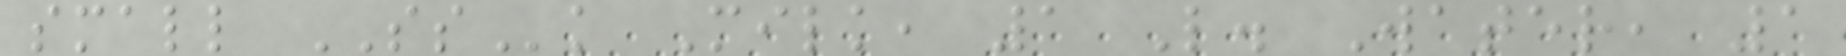small SSk Milk, 1 L. Water, 1
